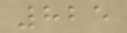825
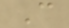C
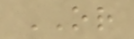OR
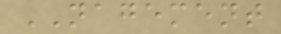NAGEMENT
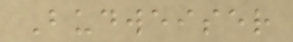Budweiser
